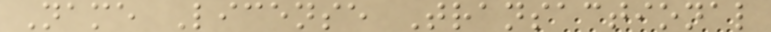Name License Transactional
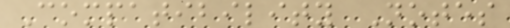Compatibility Notes
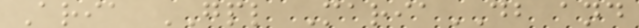Aria GPL MariaDB and
